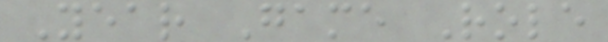Year Game Role
